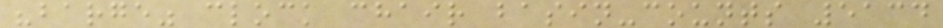"barge" clock chair basin-counts 5134
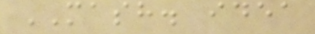MASH. idea
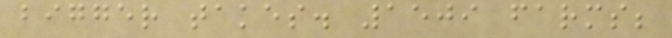bigger takes. 1509 farms;
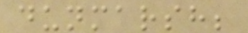dunmarsh;
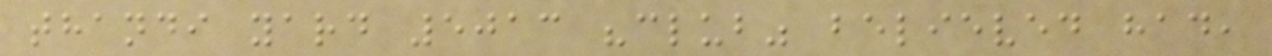thandi yard 5013 "club" believed had,
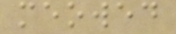meowed
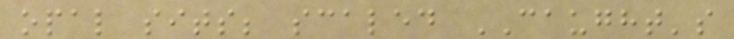opal sits; scaled CAUGHT's
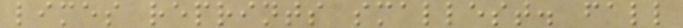limes reprints smallest. fall
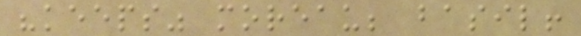"keeps" moreau; basil!
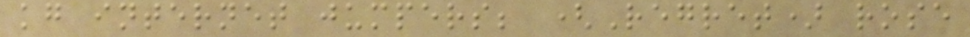kg internet jumpers; (Regret) rose
